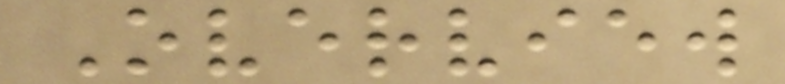Overview
